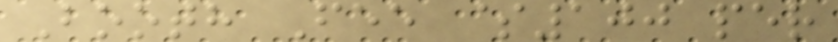Booth Fee $100 per
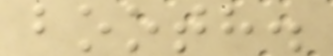booth.
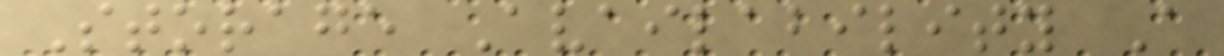Storage Availability A
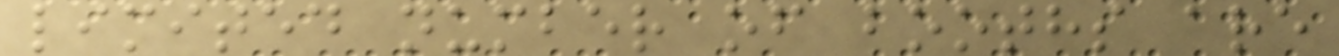limited number of booths are
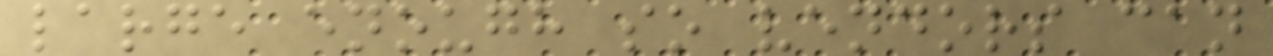large enough so vendors can
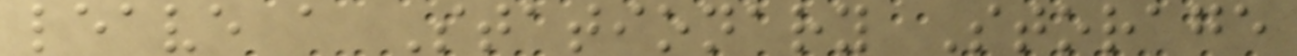leave a Stationary Storage
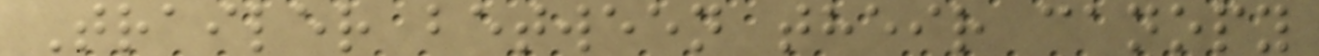Trailer between their canopy
